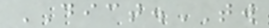DICT.TW
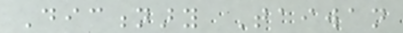Dictionary Taiwan
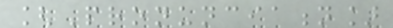[Pronunciation]
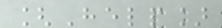[Help]
